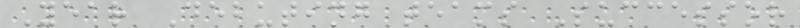Year Debuting teams Successor
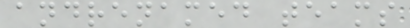andrenamed teams
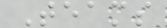Teams
